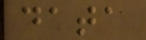data
